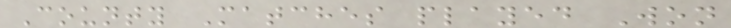County Matches played Won
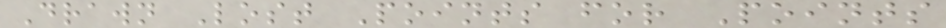Drawn Lost Points for Points
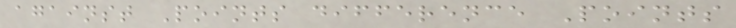against Points difference Points
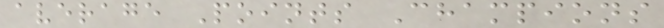average Points Champions
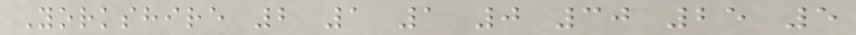Yorkshire 2 1 1 0 30 25 5
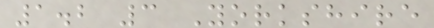1.2 3 Yorkshire
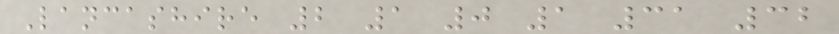Lancashire 2 1 0 1 31 32
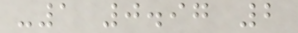-1 0.97 2
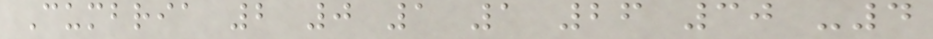Cumbria 2 0 1 1 26 30 -4
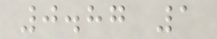0.87 1
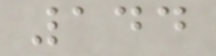144
